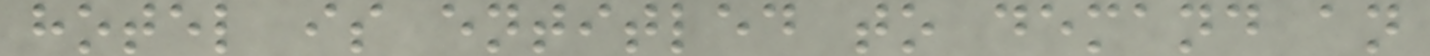hotel is entitled to demand an
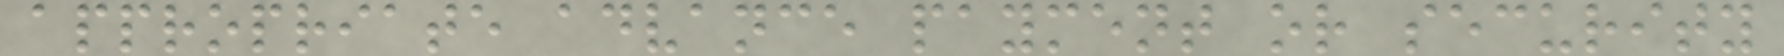appropriate advance payment or security
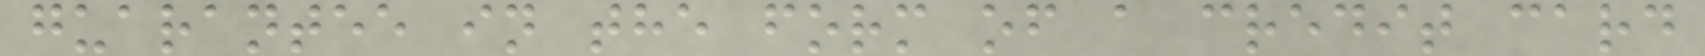guarantee in the form of a credit card
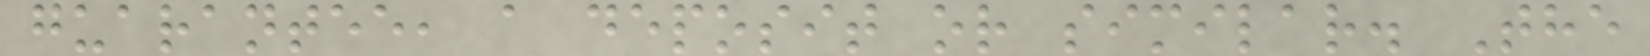guarantee, a deposit or similar. The
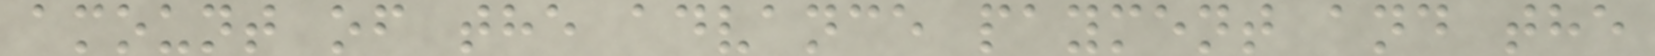amount of the advance payment and the
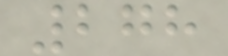278
